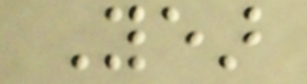Year
